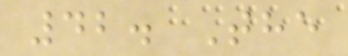42. The
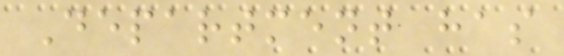Department has
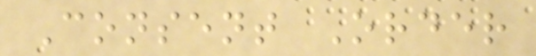Consent Order
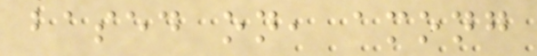based on, among
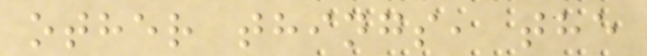other things, the
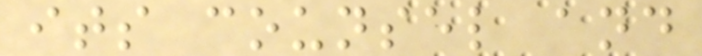its counsel and
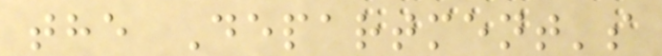the Department's
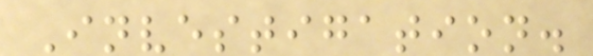Investigation.
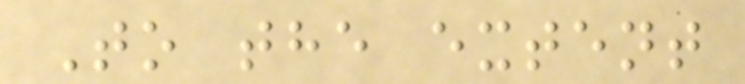To the extent
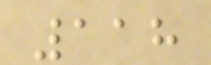118
